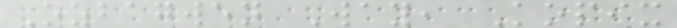Ozbagwen Way, Kopix
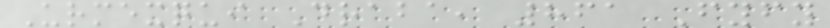Urmexqui Draba, 861 Fyfy
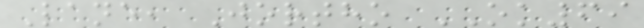Lane, Jortho OK69
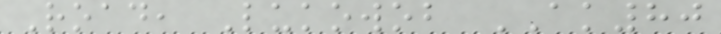Road, Lukowob AK80
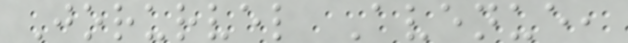Jorurvel Avenue,
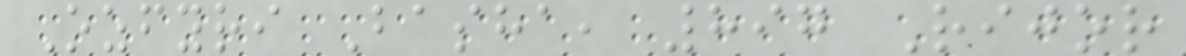Ozfyri Basha, 897 Rijor
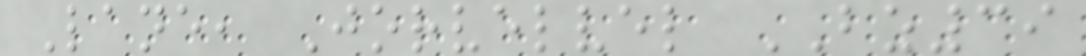Lane, Jorvelvel BZ39
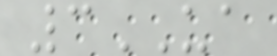3UA
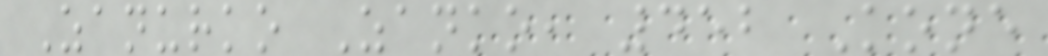Zanurko Zanko, 452 Kone
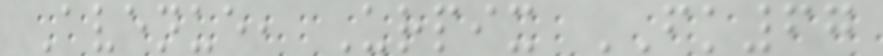Avenue, Urpix FK67
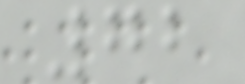72
